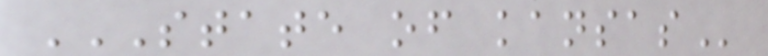STATE OF KANSAS
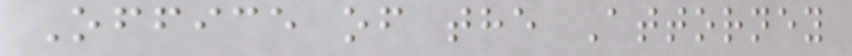Office of the Attorney
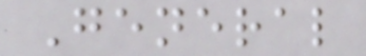General
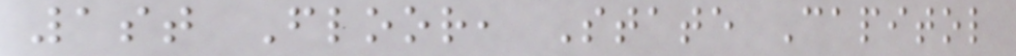1st Floor, State Capitol
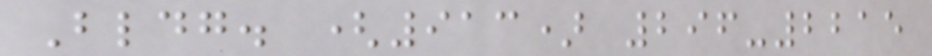Bldg. (913) 296-2215
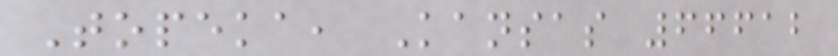Topeka, Kansas 66612
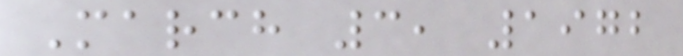March 3, 1972
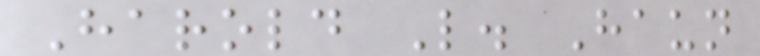Harold L. Haun
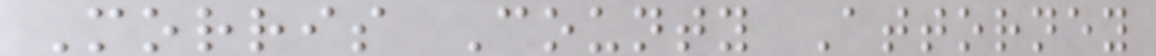Morris County Attorney
